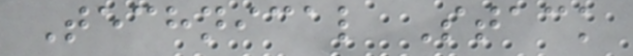Technical Stack
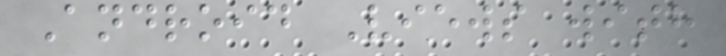Android Views with
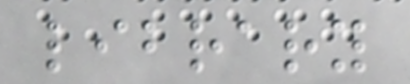library
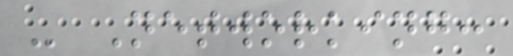- Networking:
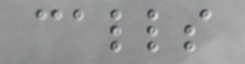calls
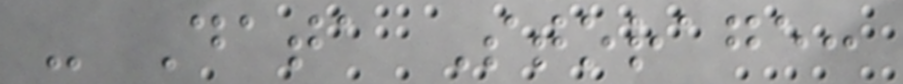- Data Storage:
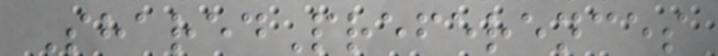SharedPreferences
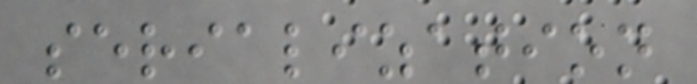serialization
